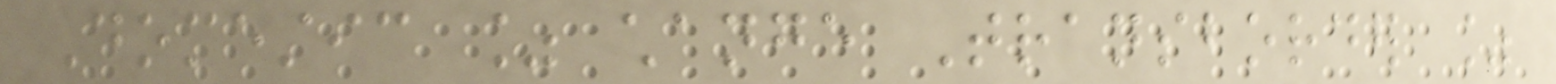Domestic % change Transborder %
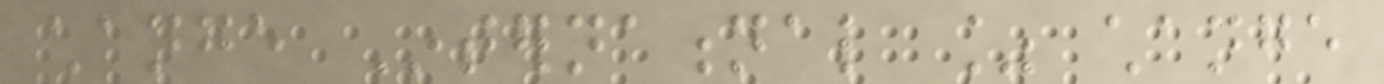change International % change
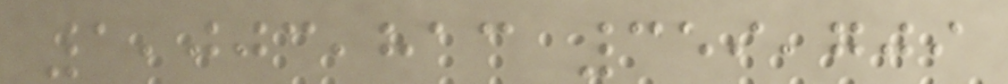1,003,813 359,709
